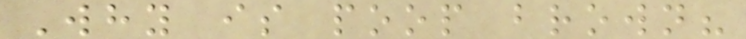Why is poop brown?
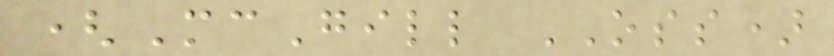(McGill OSS)
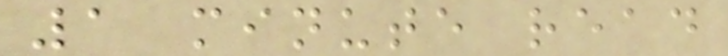1 minute read
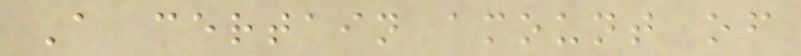A certain amount of
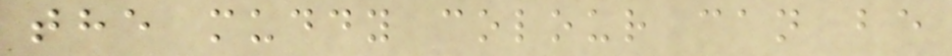the muddy colour can be
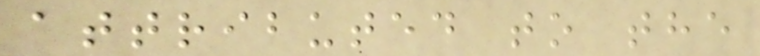attributed to the
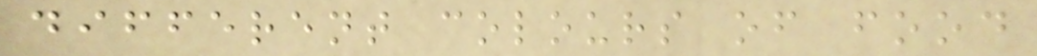different colours of food
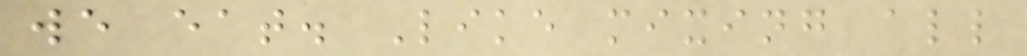we eat. Like mixing all
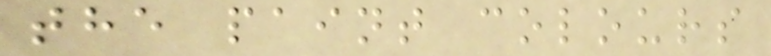the paint colours
